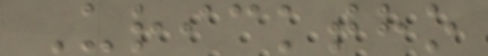Uricktho
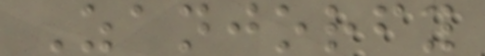Zanjorfy
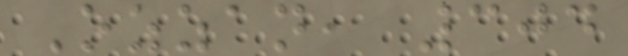Ozzan, 304
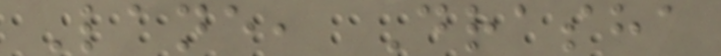Lane, Drasha
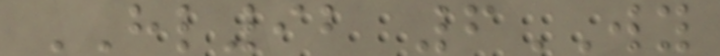HL92 6WY
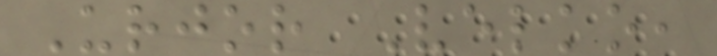Urjor Velko,
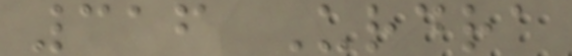316 Urdra
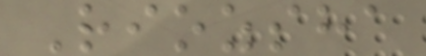Riozsha
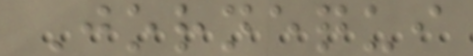Jornequi
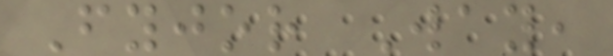Fyjor Way,
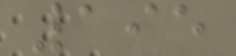195
